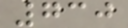730
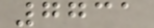7731
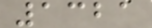1321
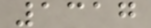1317
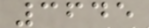3645
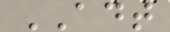ADT
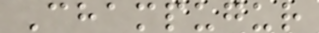Champugur
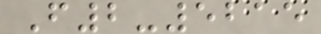F2-5215
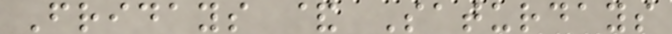Fridays & Saturdays
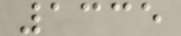1335
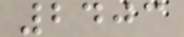2403
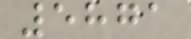5871
